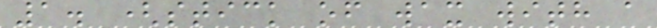1. (stick of wax with a
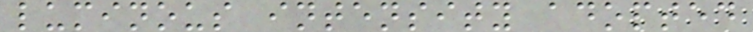luminous intensity adopted
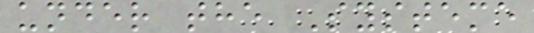under the Systeme
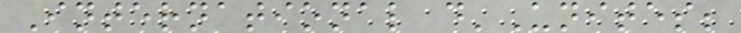International d'Unites;
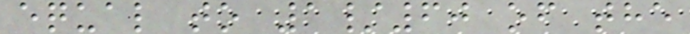equal to 1/60 of the
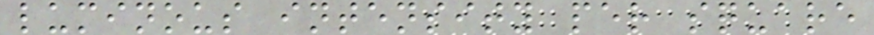luminous intensity per square
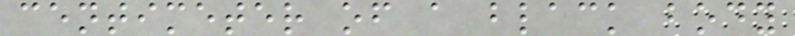centimeter of a black body
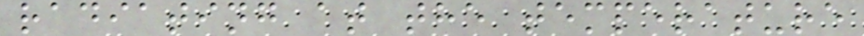radiating at the temperature
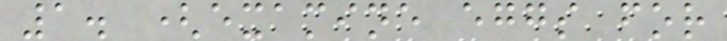1. (examine eggs for
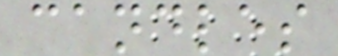candles
